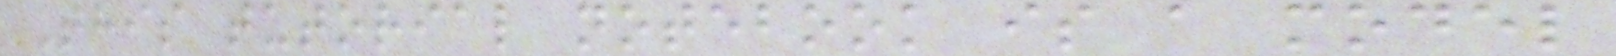This tutorial notebook is a model
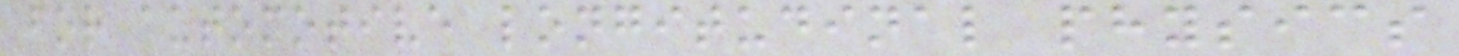for automotive longitudinal physics
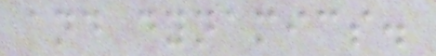and dynamics.
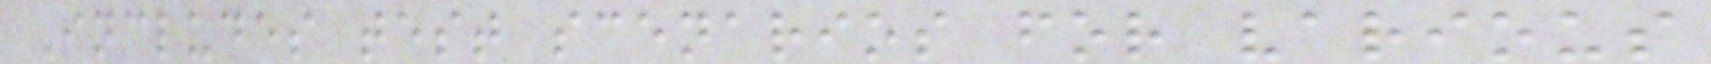Includes test scenarios for various
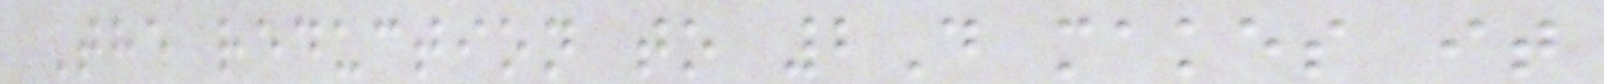The reduction to 2D makes it
